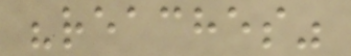"reaches"
